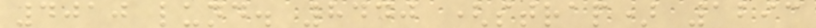4010 lund. 8440 (strap) 1293
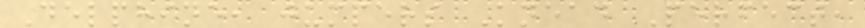Delphine, jumpers Knead Perfect,
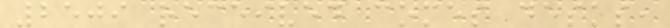2509 received comes desks,
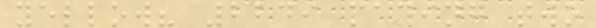yellow? 2249 paying two
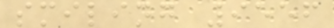smiling 9556
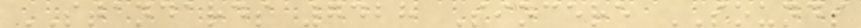STANDARDS 7428 Sincere SOUNDS
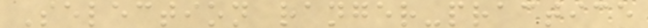Selection ranger-practice
